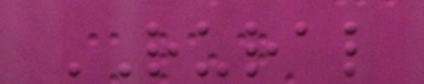RURAL
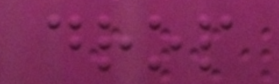drop
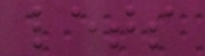lets
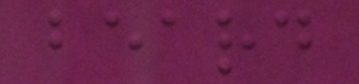beard
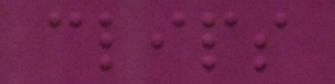clips
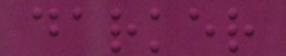darker
